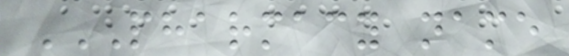PHARMACY NAME
